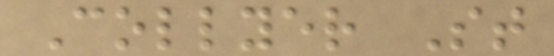Collyer St
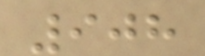908
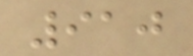910
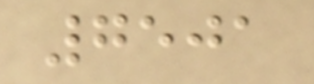7501
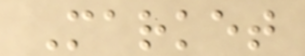Market
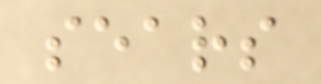sears
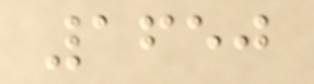1650
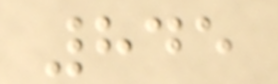845
